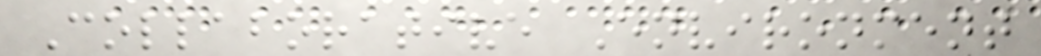Collaborative Environment
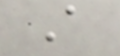A
